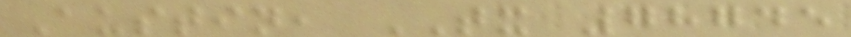Austin, TX 78745
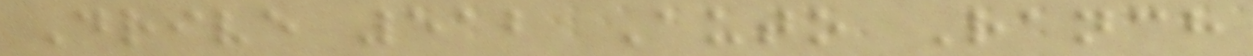Drive 512 Auto Ranch
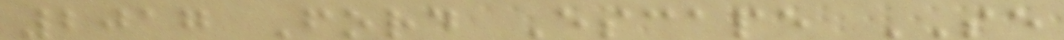2017 Ford Escape SE
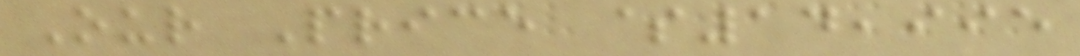Our Price $14,995
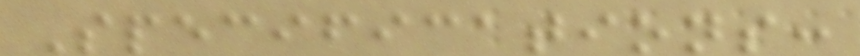Specifications:
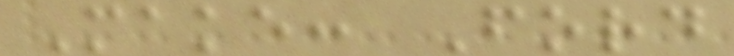Make: Ford
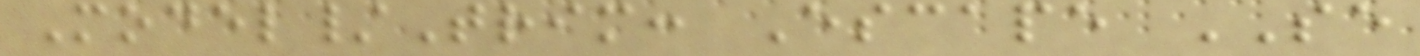Model/Trim: Escape SE
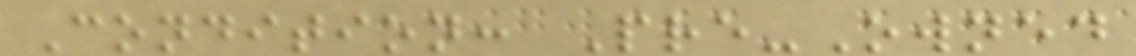Condition: Pre-Owned
